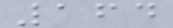164
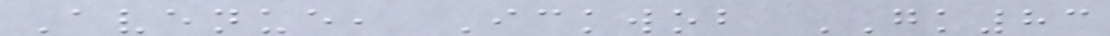Avenue, Ickwob GK83
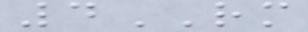4RM
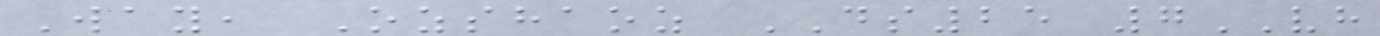Way, Ozshaoz DS25 7VH
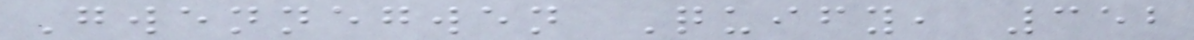Gwennegwen Quify, 352
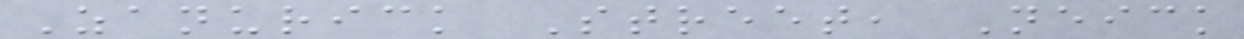Zanurick Street, Neick
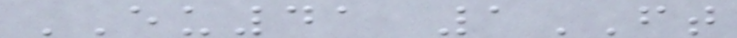EU41 1FT
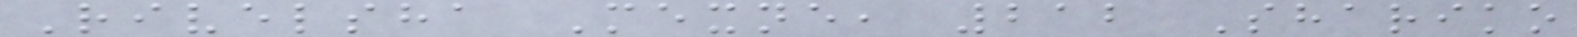Rivelsha Mexne, 212 Shariko
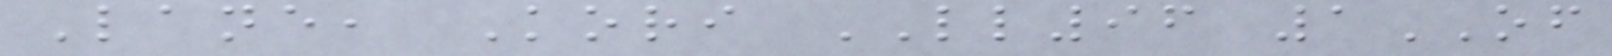Lane, Kori LL96 1OF
